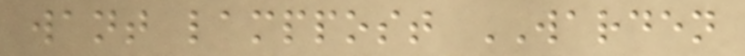want lamppost WARDEN
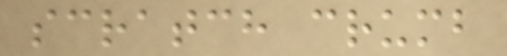scratch crumb
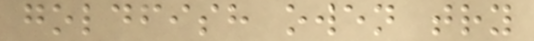goldfish owen try
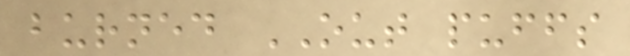burned OUT puffs
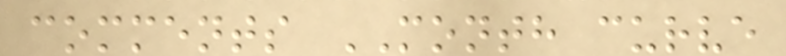comments MONTH curve
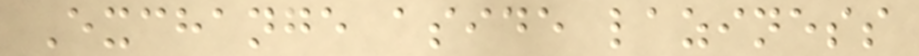Exchange aside laziness
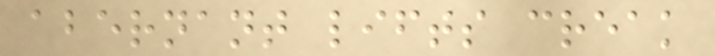abernant lifts creak
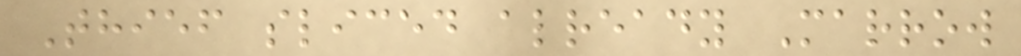Thief sliced already Marrow
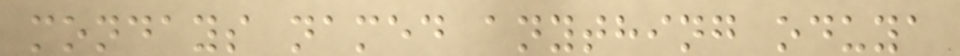mondays named anything oduya
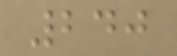240
